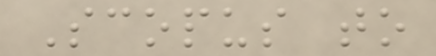Scopus to
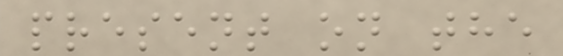present on the
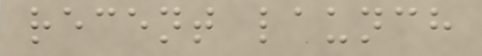recent launch
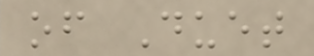of Duet
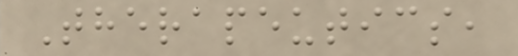Therapeutics,
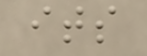its
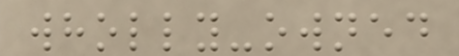wholly-owned
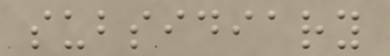subsidiary
